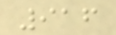916
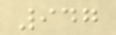947
